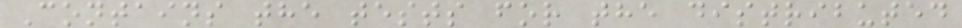Contains the tests for the distributed
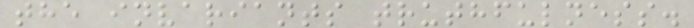the invariants truthfulness.
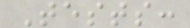Tests:
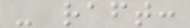- raft:
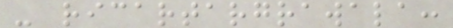- ricartargrawala:
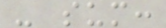- sum:
